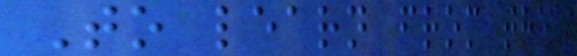To learn from the
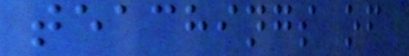teachings of
